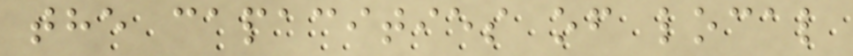the capacities of local
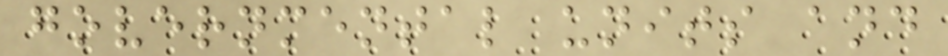governmental units and
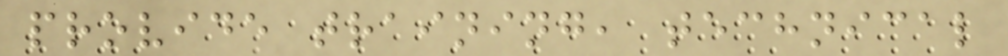provide training, technical
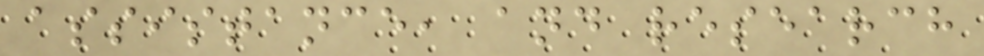assistance, and research
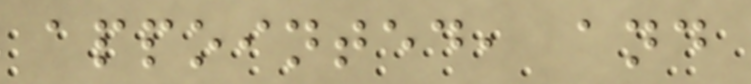appointed, and
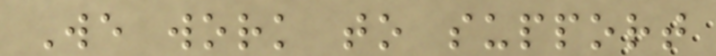We work to support
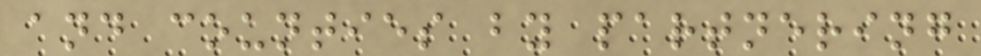and counties by partnering
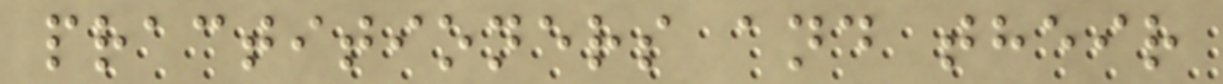practitioners and their
